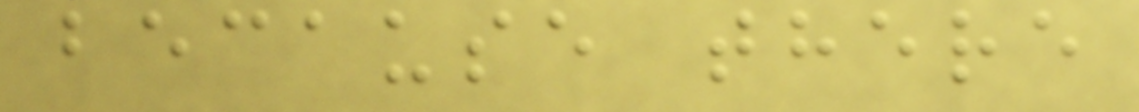because there
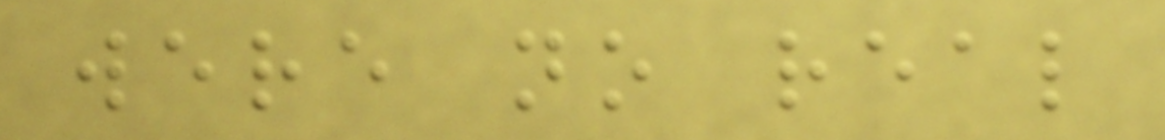were no real
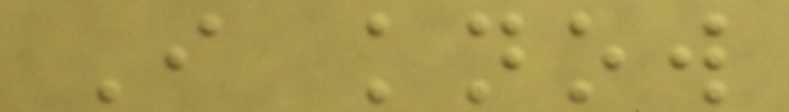I know
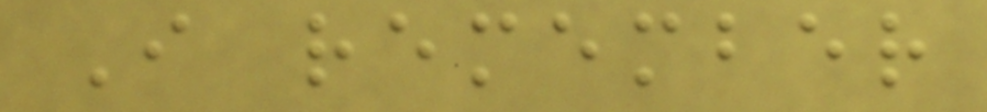I remember
